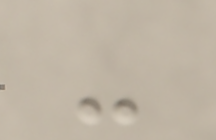-
